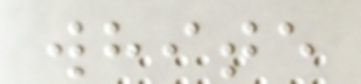white
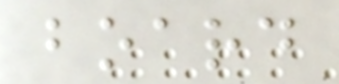board
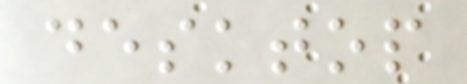desktop
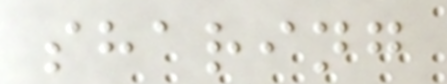sharing
